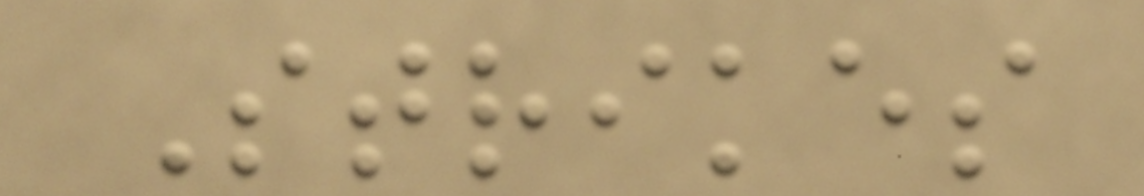Strikes
